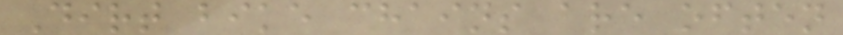Dirt bike chains are often
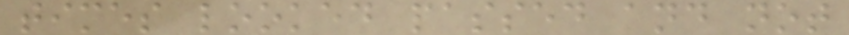times looked passed and not
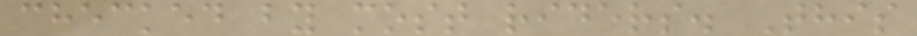checked by most riders. This
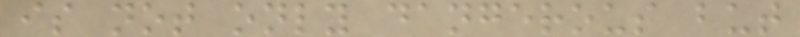is not only dangerous but
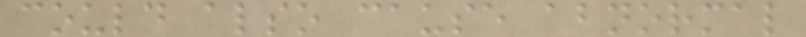could also cause abnormal
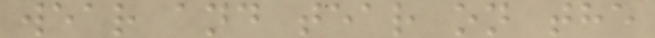wear and tear on the
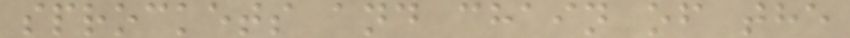sprockets and chain of the
